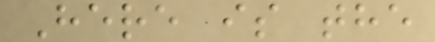Here is the
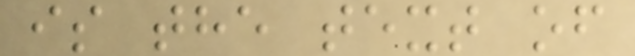is the text of
